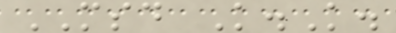MSD K.K.
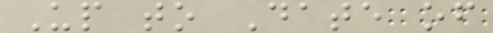Up to Date of
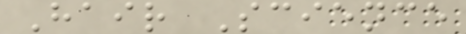Hair Science
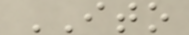ITO
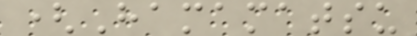(Hamamatsu
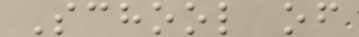School of
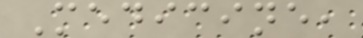Medicine,
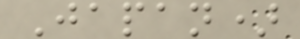Japan)
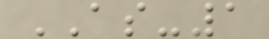AS-1
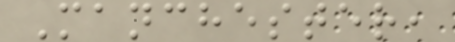Manchester,
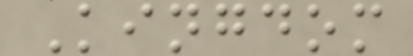Kingdom
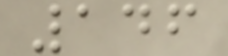146
